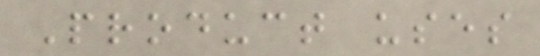Product uses
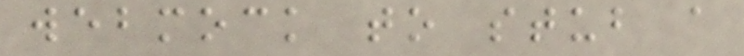webmock to stub a
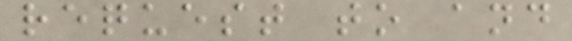request to and
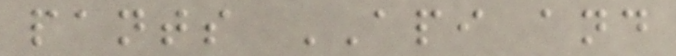pants API and
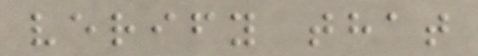verify that
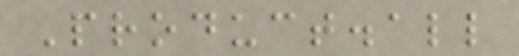Product.all
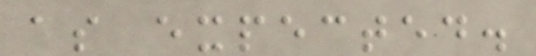as expected.
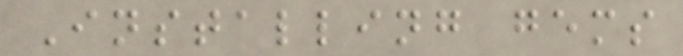Installing gems
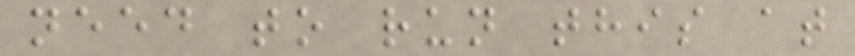need to run this at
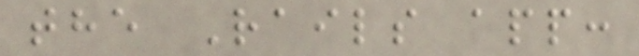the Rails app:
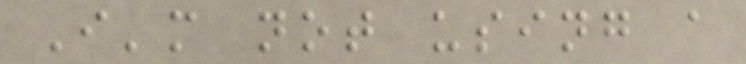I'm not using a
